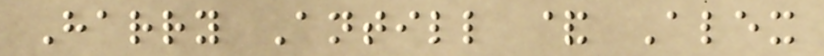Harry Antill & Alex
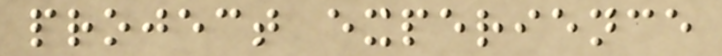project experience
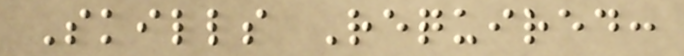Skills Required:
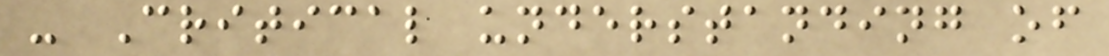- Critical understanding of
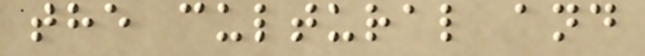the cultural and
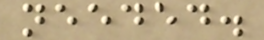needed.
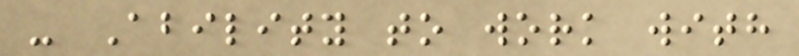- Ability to work with
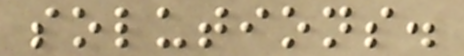solutions.
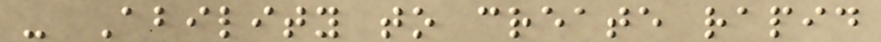- Ability to create rapid
